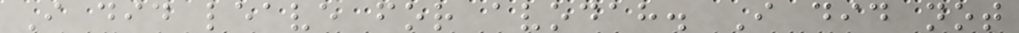I did leave for avodah. I did not
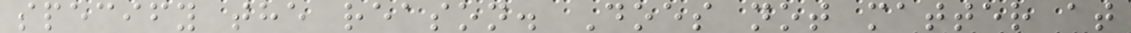specify the reason. Does not matter at
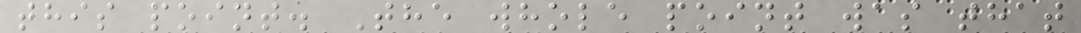this point. The whole point was that
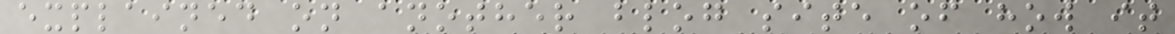explained on another blog site of how it
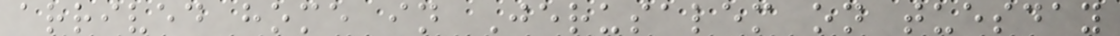arrived home in Jerusalem on tuesday
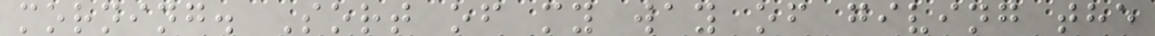morning. Sort of my way of giving the
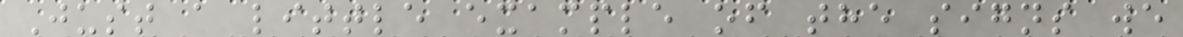Just a little example of the signs we
